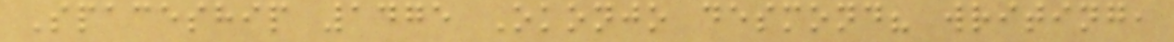Spaceship 1475 Okonjo desmond? writing,
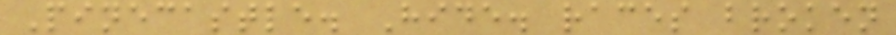Pinecastle. Hide. races broken
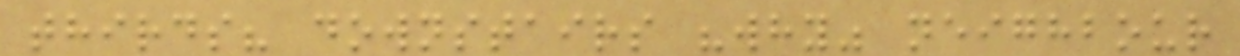thirds? downstairs "why" neighbour
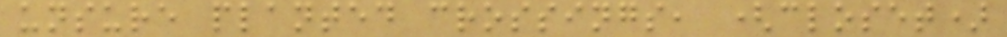unsure planted crossings, (closet)
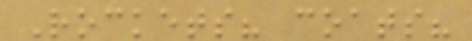Rockets? coats?
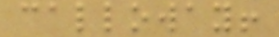calloway!
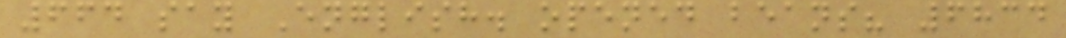664 say English. opened beans? 6834
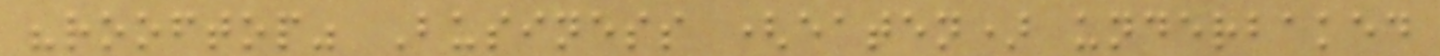"rooftop" Business (eaten) underbaked
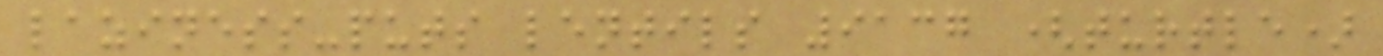laziness-puts lentils 9137 (turtle)
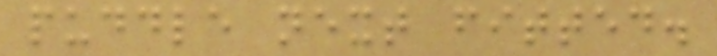puddle next fitted.
